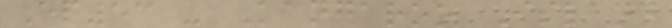Ep53 - Kangaroo Island
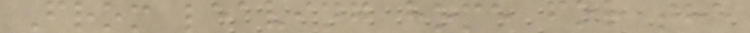From leaving home for the
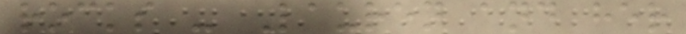rocks - Lauren and her
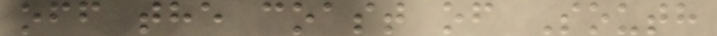off the coast of South
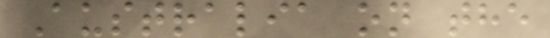Australia on the
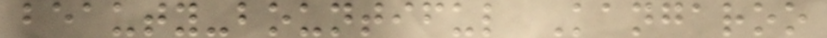beauty-bountiful Kangaroo
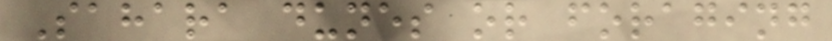Sahara dunes or foraging
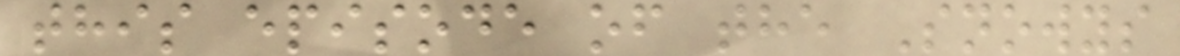this episode of the Snowys
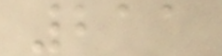211
